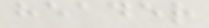header
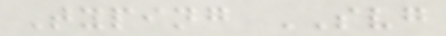Typing SVG
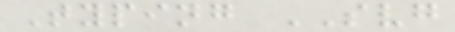Typing SVG
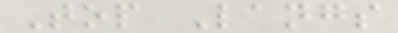Top Langs
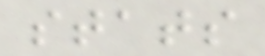stats
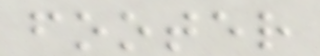footer
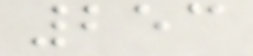253
